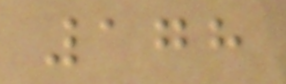178
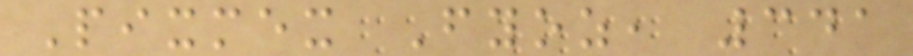Pixmex Fyoz, 341
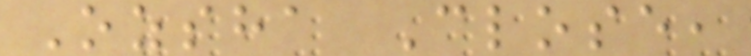Ozsha Close,
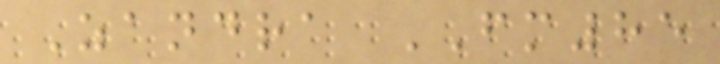Zandra FM85
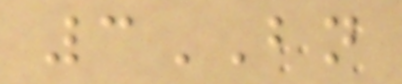3BN
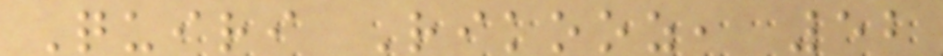Quiri Rikooz, 52
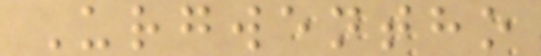Urgwentho
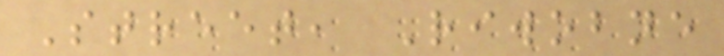Street, Riwobne
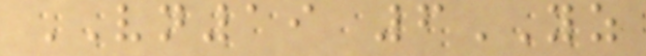VN19 6YZ
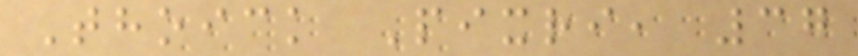Thoick Pixri, 37
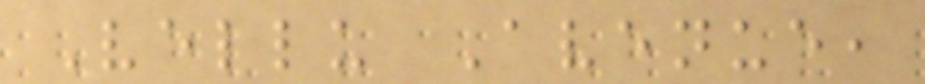Vellu Avenue,
